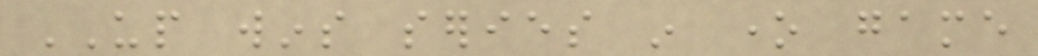UP wins series in one game
